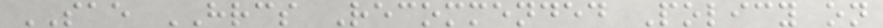SAE HRCS Recommended Policy on
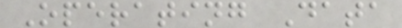Operating Data
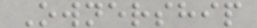Ownership
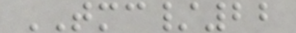TMC/22
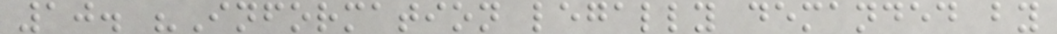10. "Information legally demanded by
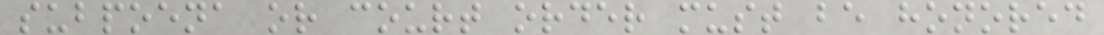subpoena or court order must be honored
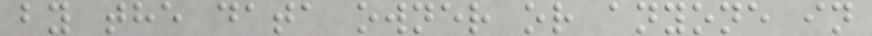by the data owner or anyone in
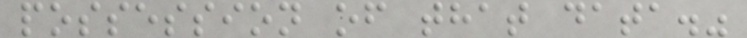possession of that data."
